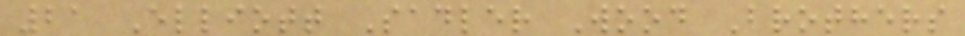21 Elliott Sadler Wood Brothers
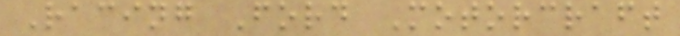Racing Ford Motorcraft
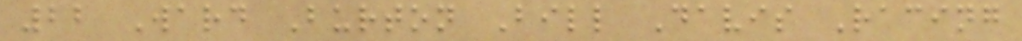22 Ward Burton Bill Davis Racing
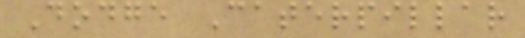Dodge Caterpillar
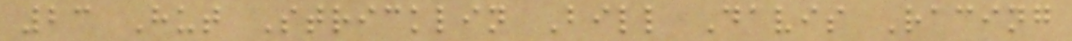23 Hut Stricklin Bill Davis Racing
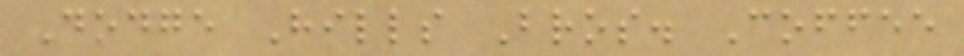Dodge Hills Bros. Coffee
